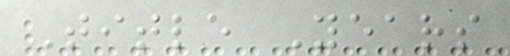Title Years
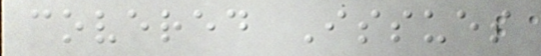covered Issues
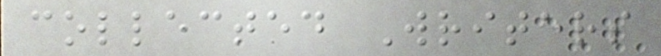collected Writers
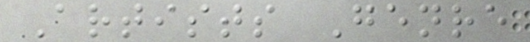Artists Genre
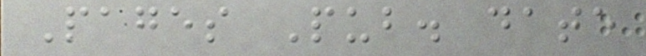Pages Pub. date
